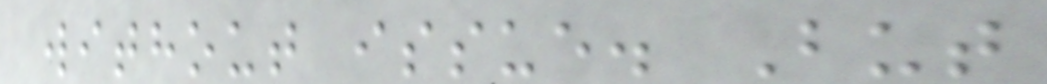without issue. But
